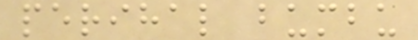perihal bumbu
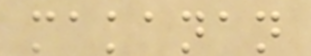makanan
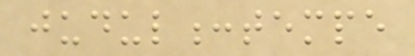judul:tempe
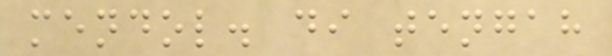mendol. di tengah
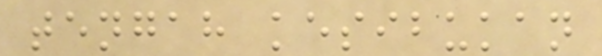tengah kesibukan
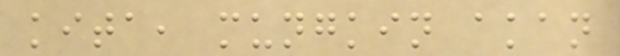kita, mungkin akan
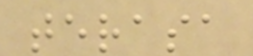terasa
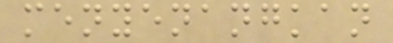menyenangkan
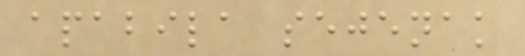apabila sejenak
